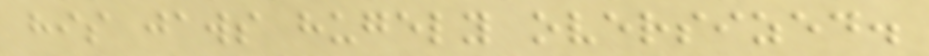his jaws hugely oversized.
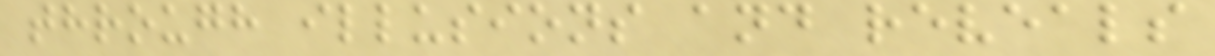through illusions and reveals
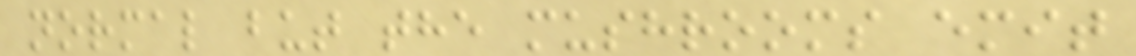normal but the mushrooms emit
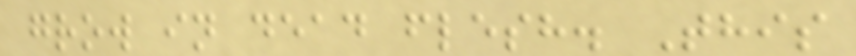grow in dead flesh. This
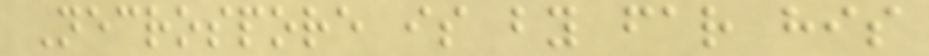Necrospore is by far his
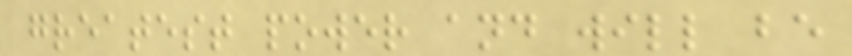greatest power and will be
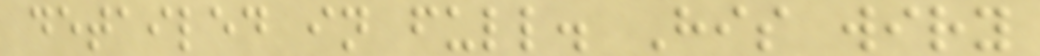detailed in full. His wiry
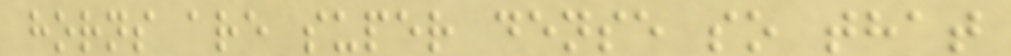horns are super dense so that
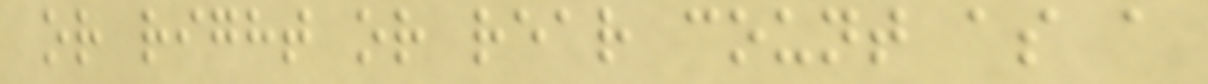or right or rear count as a
